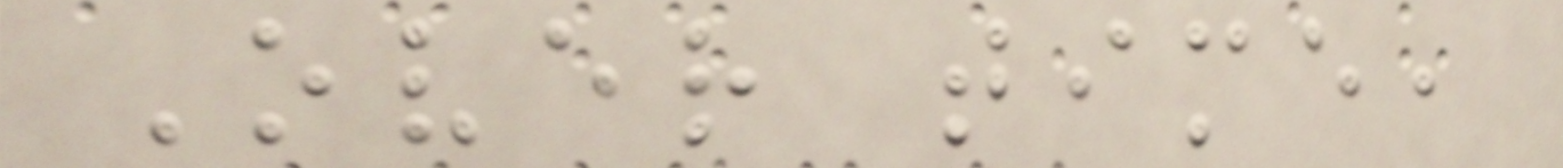Over time,
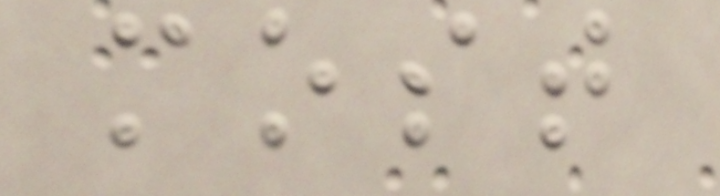most
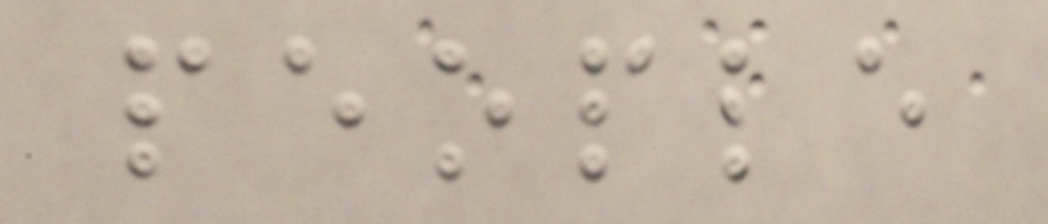people
